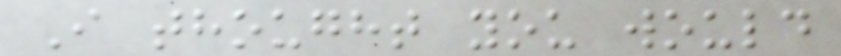I thought you would
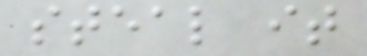steal it
